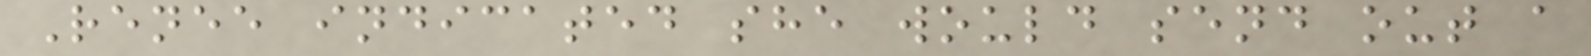Renee indicated she would send out a
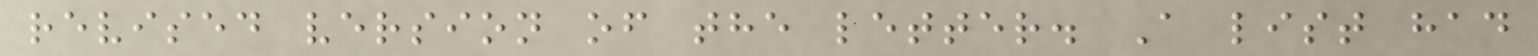revised version of the letter. A list had
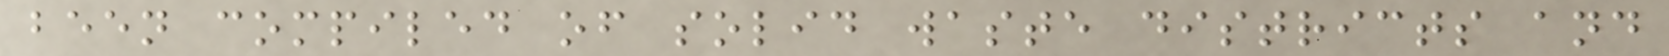been compiled of solid waste districts and
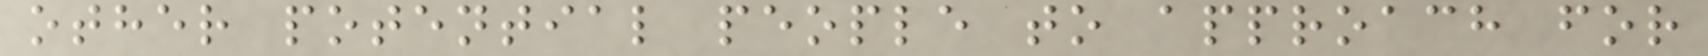other potential people to approach for
